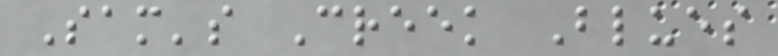Sam's Creek Blues
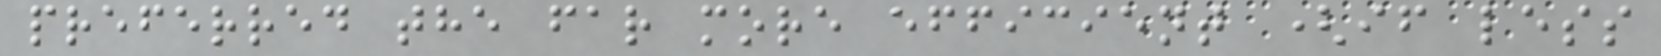preferred the far more efficient (if less
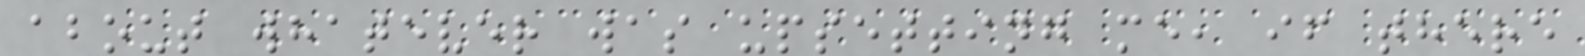about whatever was upsetting me, if there
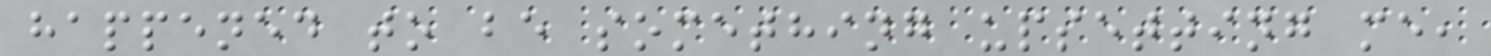happened to be something upsetting me,
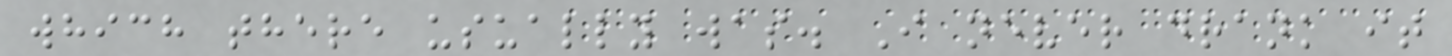which there usually was. I never drank it
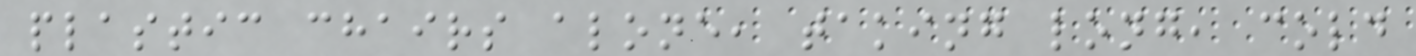plastic chairs alone, taking long, cold
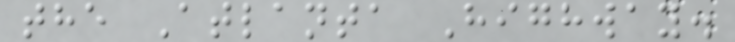the Atlanta Highway.
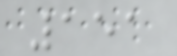151
